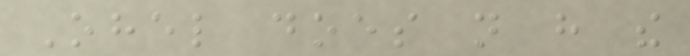Ohel does not have the
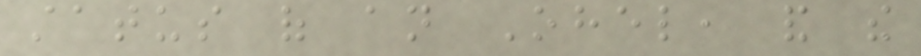status of an Ohel, and the
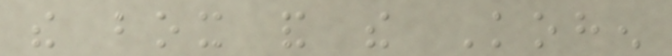the box and the Kohen
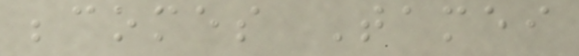becomes Tamei
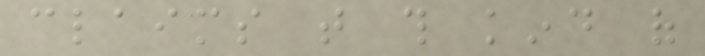claims that this kind of
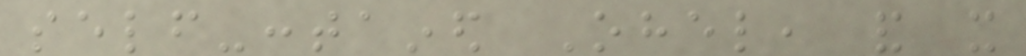self-contained Ohel, and it
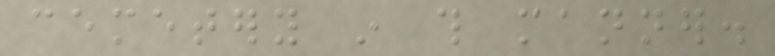cemetery in this manner.
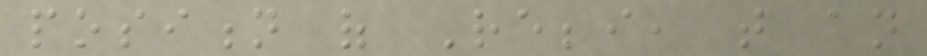position of Rebbi, that an
